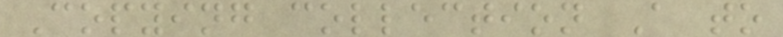Copying collection A to
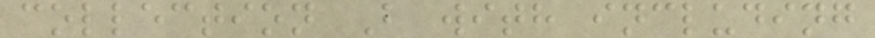collection B with including
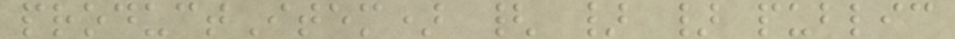productItem) { } } public
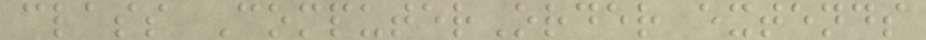class ComputerOrder extends
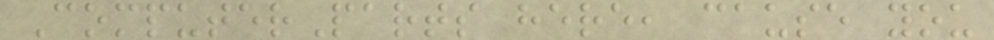ComputerParts here, cause you
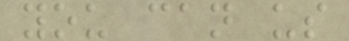you can us
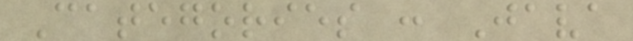Categories : Java
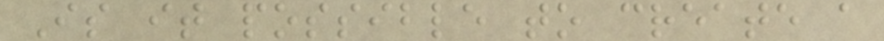Is it possible to create a
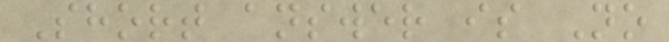Short answer is No
